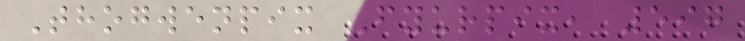Thogwenpix Fyurpix, 597
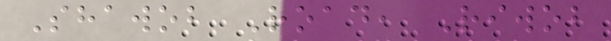Shawob Road, Riwob
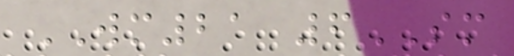WM21 6SM
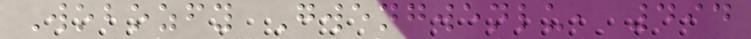Wobozfy Gwengwenlu, 494
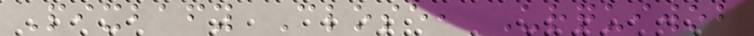Pixbafy Close, Urquiwob
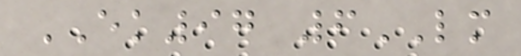EK97 6LM
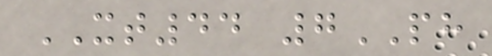XT44 7PH
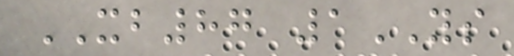XB87 1YS
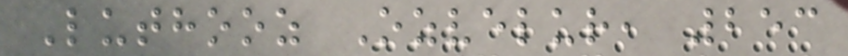Luthooz Ozvelur, 253
